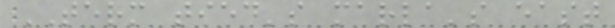TERM tied's marla's east
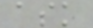ask
